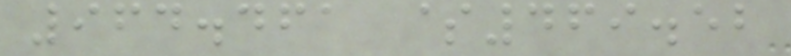964.461 $469.52
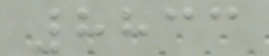8833
